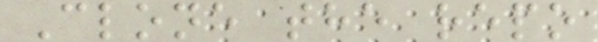Clone the repo
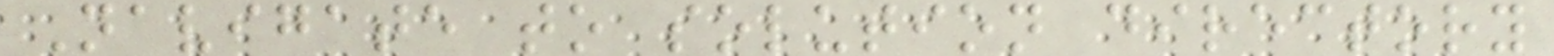Navigate to solution directory
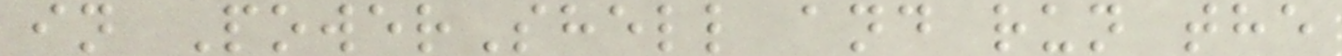in PowerShell and run the
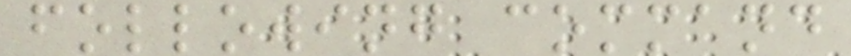following command
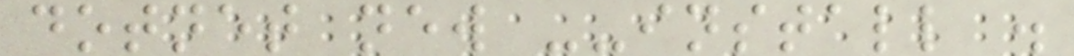dotnet new --install .
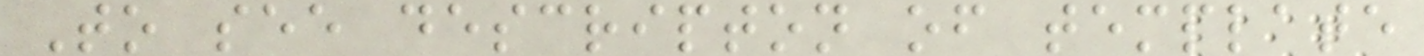To see descripton of template
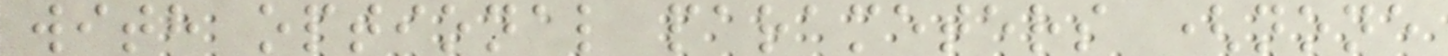with optional parameters (none
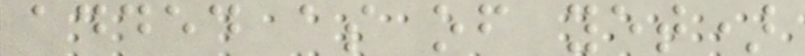added as of yet)
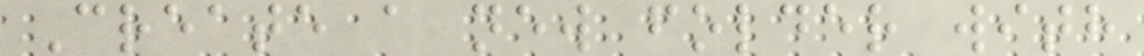Create a new folder with
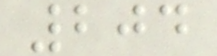204
